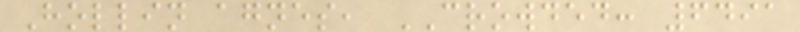Hollin agnes, CROWDED: 6491
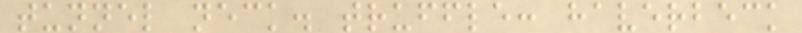tunnel neck. truffle: haverbeck
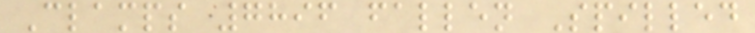Clamps 7896 fallen Spilled
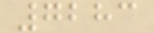7283
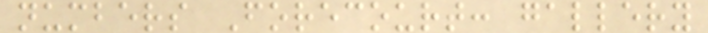numbers Forecourt: gallery
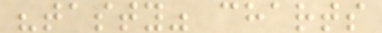"tasty" charts
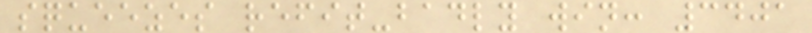squeezes refit-badly win: 3401
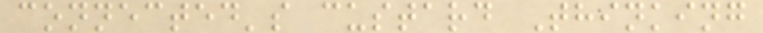connected's custard Thinking
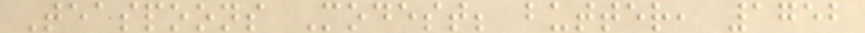Teaspoons Modest; butter, 1752
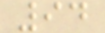94
